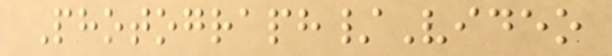Photograph/Video
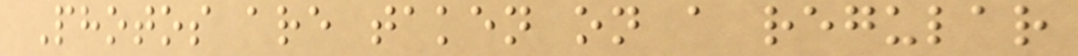Photos are taken on a regular
